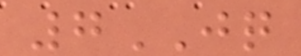7JQ
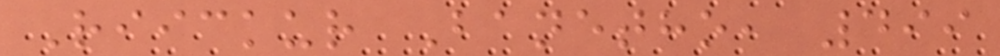Riickur Banetho, 499
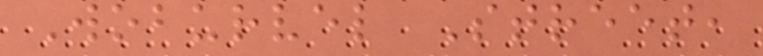Woburvel Street,
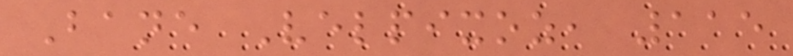Bane Velpixoz, 115
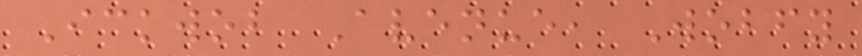Ickwob Avenue, Wobfy
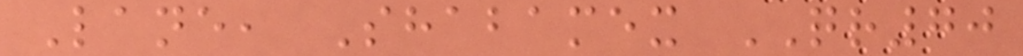Lane, Shabamex QR70
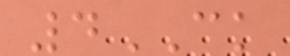4CK
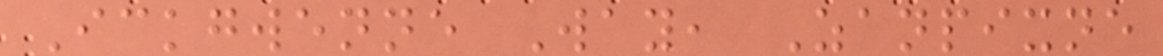Ickgwenne Way, Zanpixne
